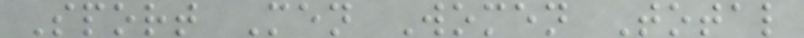Sport Men Women Total
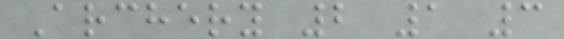Archery 2 1 3
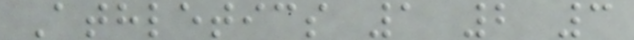Athletics 1 2 3
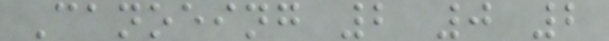Canoeing 2 0 2
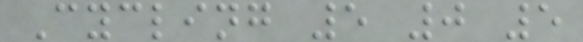Cycling 5 0 5
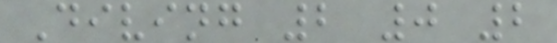Diving 2 0 2
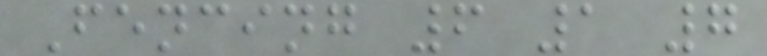Fencing 6 1 7
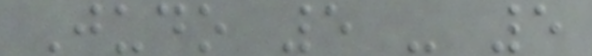Judo 5 - 5
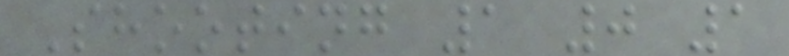Shooting 1 0 1
